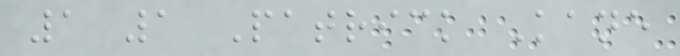1 1 Patrick Kane
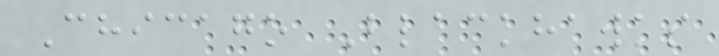Chicago Blackhawks
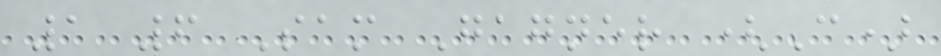1 6 Sam Gagner (C)
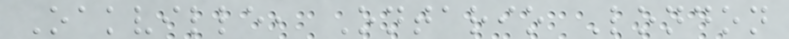Oakville, Ontario London
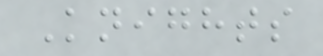Knights
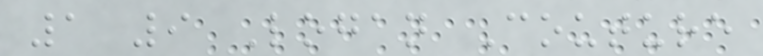1 9 Logan Couture
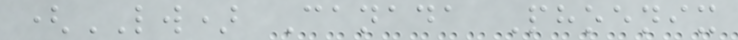(LW) Canada Phoenix
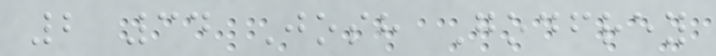2 34 Josh Godfrey
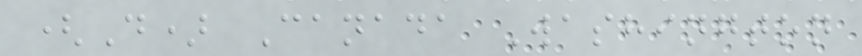(D) Canada Washington
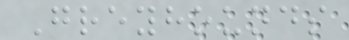Greyhounds
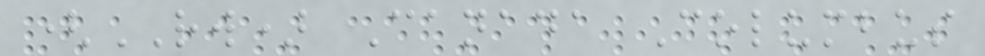(RW) Canada Columbus
